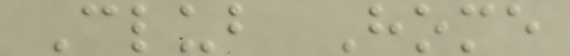Club Home
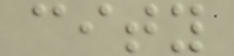city
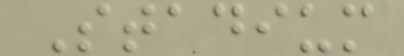Stadium
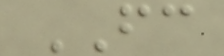FC
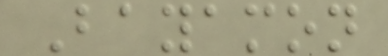Bayamon
